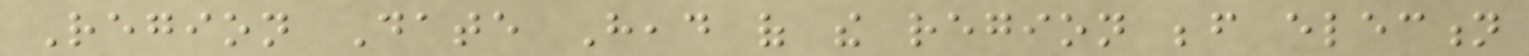Region Date Head of the region before election
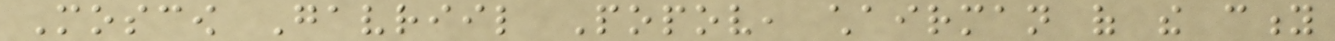Moscow Gavriil Popov, chairman of the city
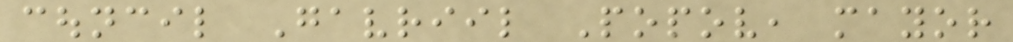council Gavriil Popov, mayor
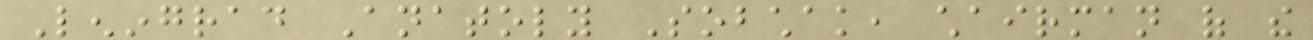Leningrad Anatoly Sobchak, chairman of the
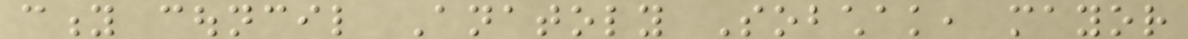city council Anatoly Sobchak, mayor
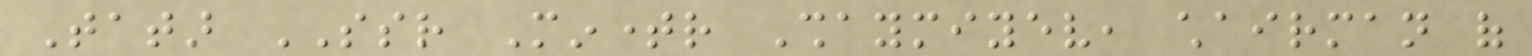Tatar SSR Mintimer Shaymiyev, chairman of
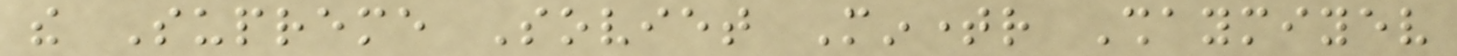the Supreme Soviet Mintimer Shaymiyev
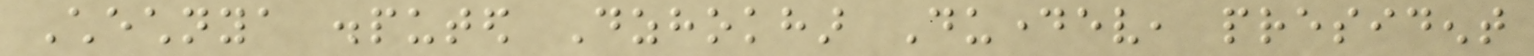Chechnya disputed Dzhokhar Dudayev, president
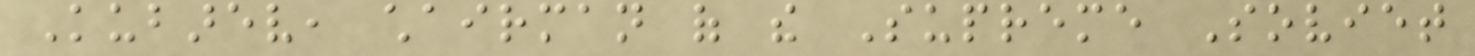Kubarev, chairman of the Supreme Soviet
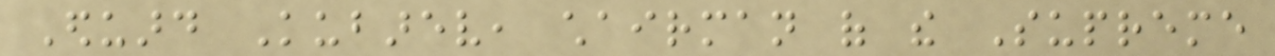Eduard Kubarev, chairman of the Supreme
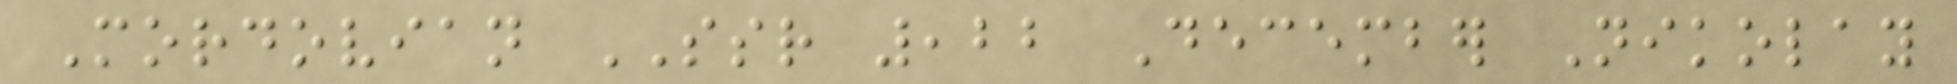Mordovian SSR ,22 December Nikolay
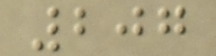207
